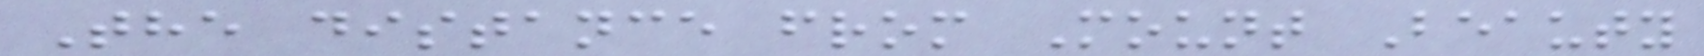The distance from Mount Beauty
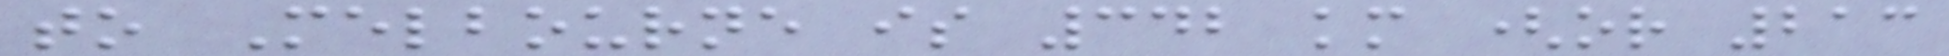to Melbourne is 342 km (or 213
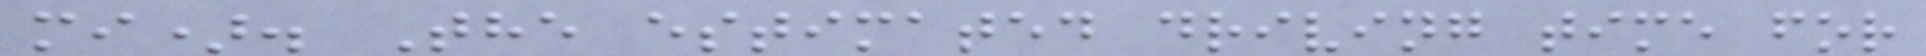mi). The estimated driving time for
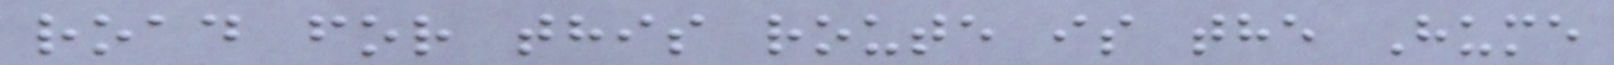road for this route is the Hume
